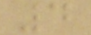4
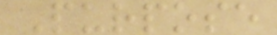Purpose
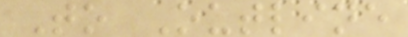To Outline
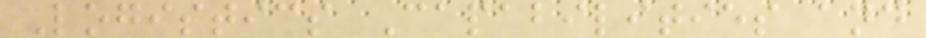Logistics Capabilities and
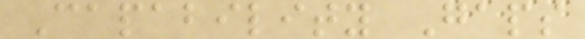Capability Gaps
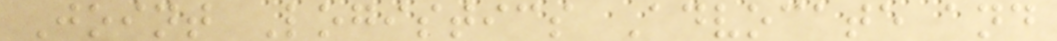Joint Logistics Advocate and
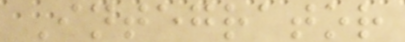Integrator
